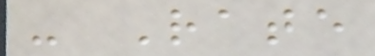- Rate
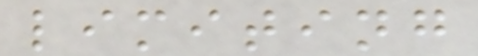limiting
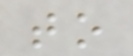to
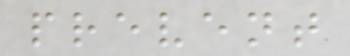prevent
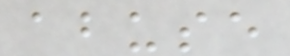abuse
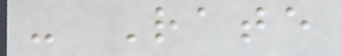- Rate
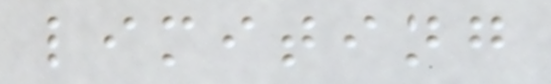limiting
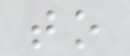to
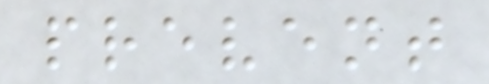prevent
